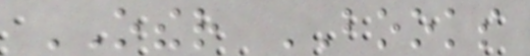OTHER BOOKS
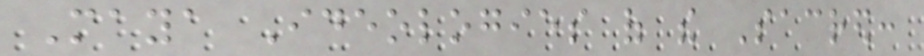Maya Ideologies of the Sacred:
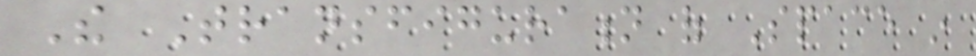The Transfiguration of Space in
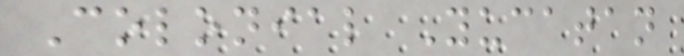Colonial Yucatan
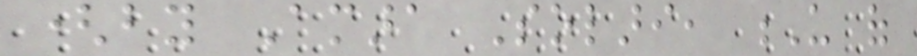(by Amara Solari, U of
